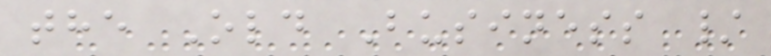the Old Business /
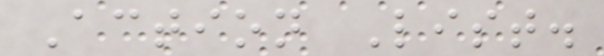Action List.
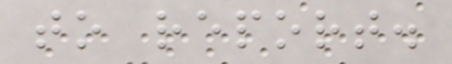to report.
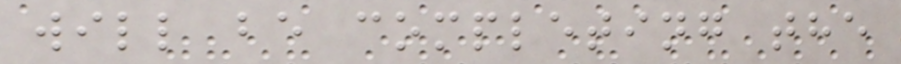will be completing the
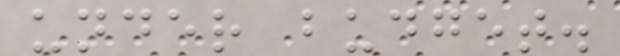under budget.
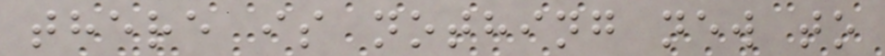there is nothing new to
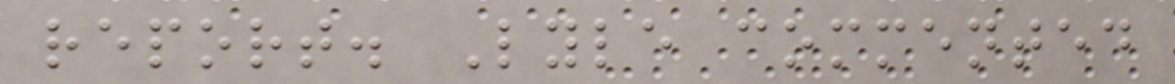report. Lyle commented
